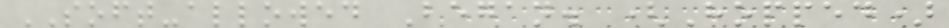SOFT-allowed Began. (Hopped)
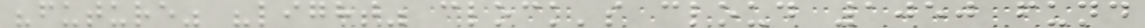"future" "light" clock's cloud 1050 fund
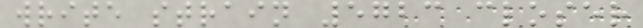write strain 5723 closer
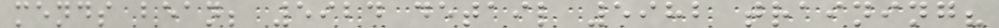mends bean; 5924 detail 5982 training?
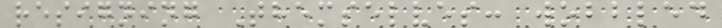resigning Themselves: wobbled
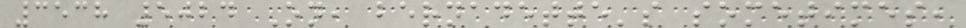3538 5024 On, bernadette's sometimes,
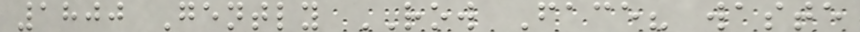1800 Gently ROW Face? waste
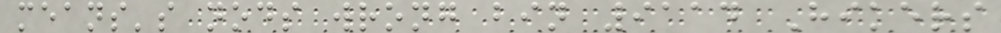means's nods wrong bin 9114 Hikers
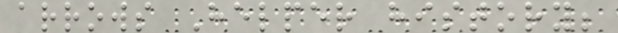arrows Helper history;
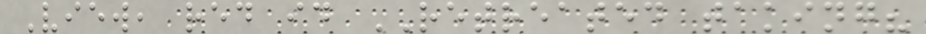View, red id RETREATED taking?
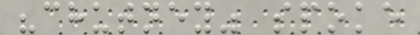"chutney" spoke
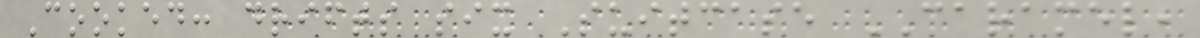Cooked: drifts six Suitcase CARAMEL,
